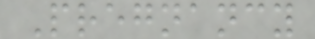Pregnancy
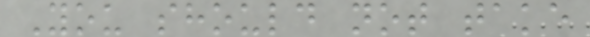You should not take
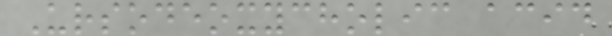Ursodeoxycholic acid
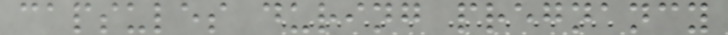capsules during pregnancy
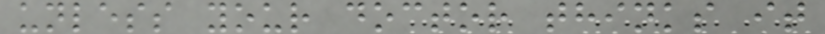unless your doctor thinks it
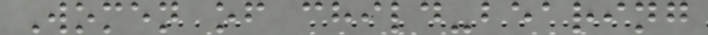Women of child-bearing
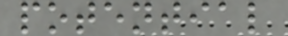potential
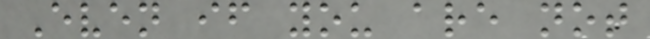Even if you are not
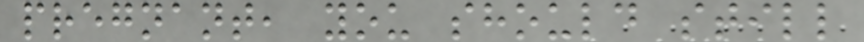pregnant, you should still
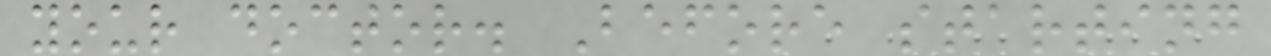your doctor. Before starting
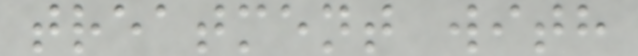treatment with
